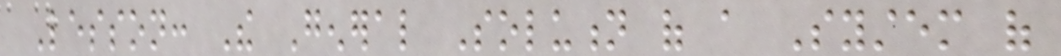Lesson: The General Solution of a System of
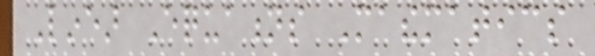Linear Equations Mathematics
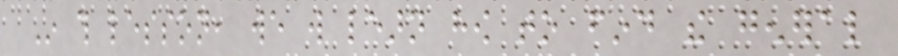In this lesson, we will learn how to find the general
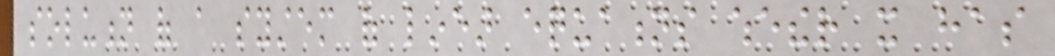solution of a system of linear equations whether it has
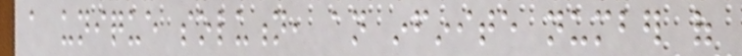a unique solution, an infinite number of
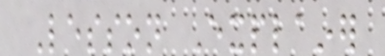Lesson Explainer
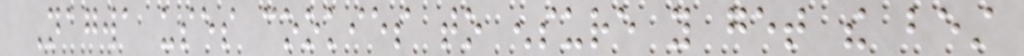Nagwa uses cookies to ensure you get the best
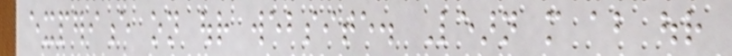experience on our website. Learn more about our
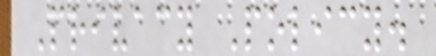Privacy Policy.
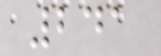241
